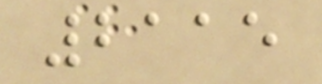2115
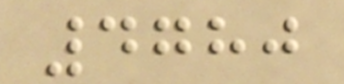4780
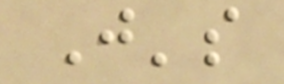J's
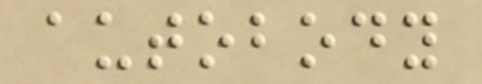autobody
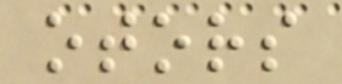otors
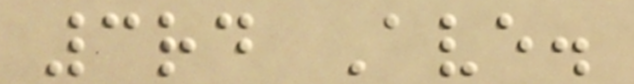3rd Ave.
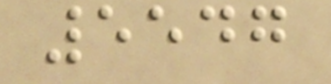5547
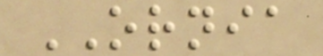ORNIA
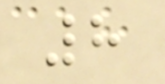8
